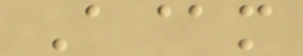A@m
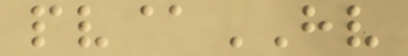pv@HV
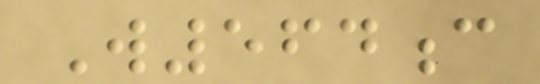W564c
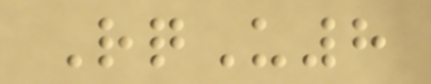RqU8
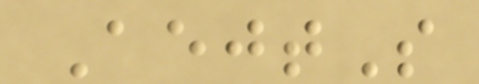AejtS
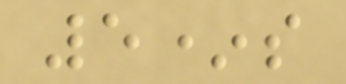5*s
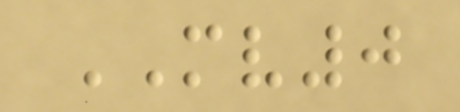MV0
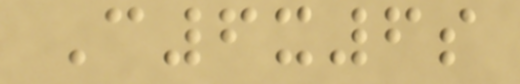C6x6s
